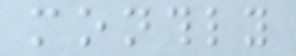monthly
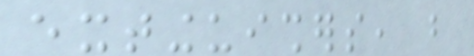extinguishers, but
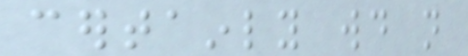certainly would not
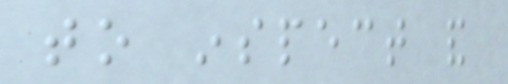to inspect and
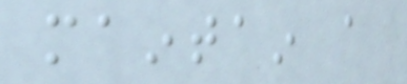maintain a
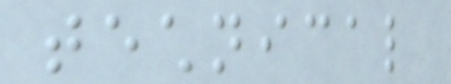technical
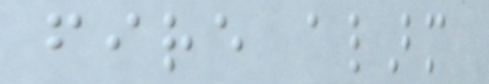fire alarm
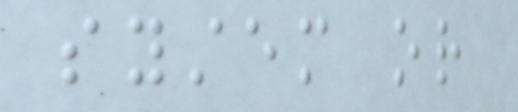system or
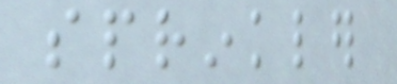sprinkler
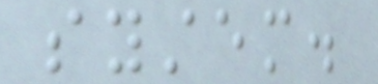system.
